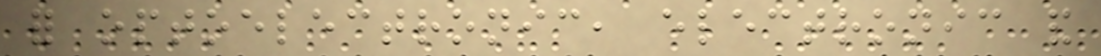for optoelectronic, electronic and
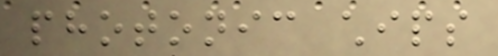photonic chips
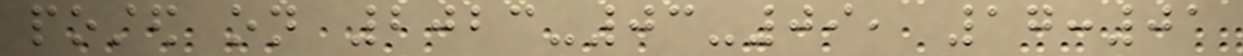posted on 2023-03-09, 17:01
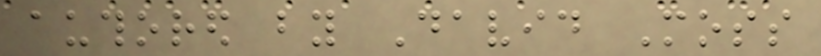authored by David Moss
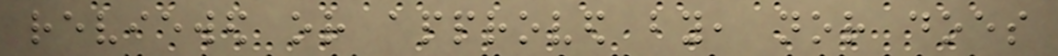reviewed or approved by, nor does
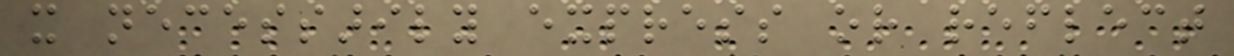it necessarily express or reflect
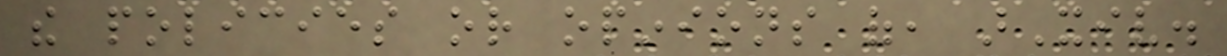the policies or opinions of, arXiv.
